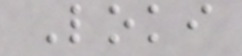Loki
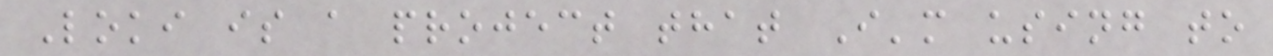Loki is a project that I'm using to
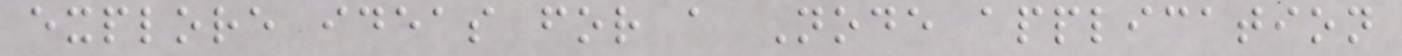explore ideas for a Node application
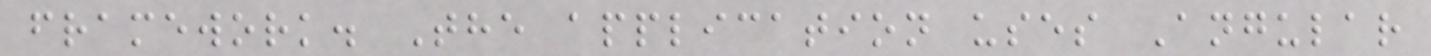framework. The application uses Angular
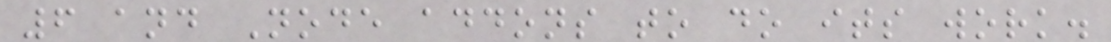6 and Node addons to do its work.
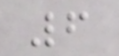6
